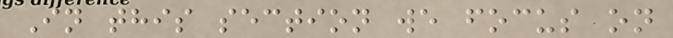In this section we focus on
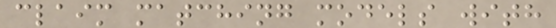claim matching models with
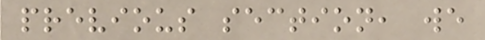previous section, we
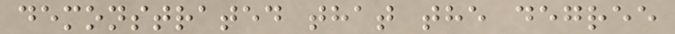demonstrated that the degree
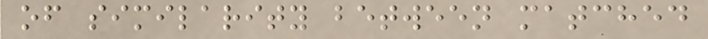of similarity between matched
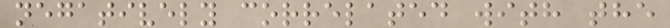negatively correlated with the
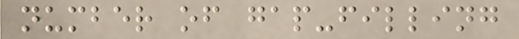number of gap-filling
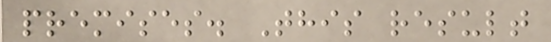premises. This result
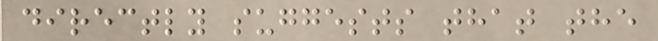directly suggests that the
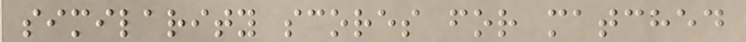similarity scores for matched
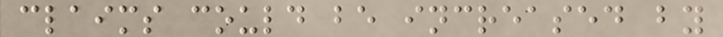claims could be increased by
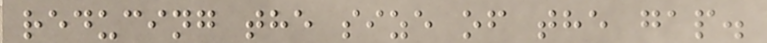reducing the size of the gap.
